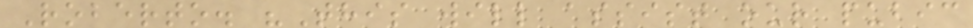Roberto. "This will assist our pubic
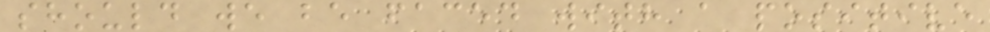should we be faced with a positive
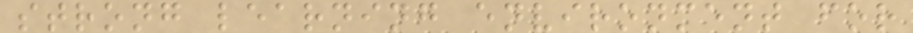strong learning environment for
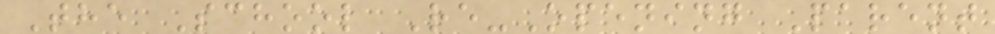The School Re-Opening Parent
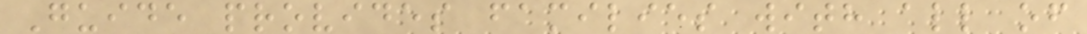Guide provides families with all of
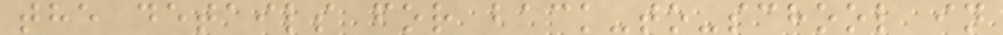the details for back-to-school in
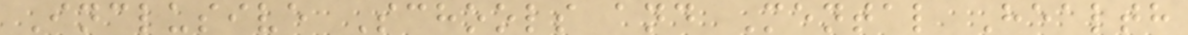Inclusive Schools and Mental Health
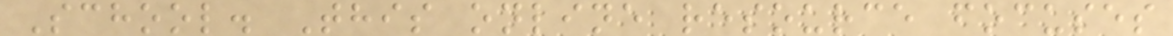School. This online resource focuses
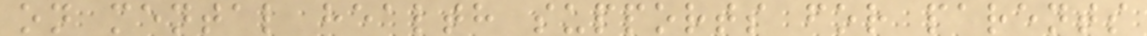on mental health supports for parents
